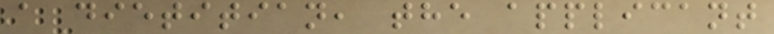a dietitian, the applicant
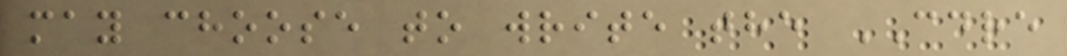may choose to write the CDRE
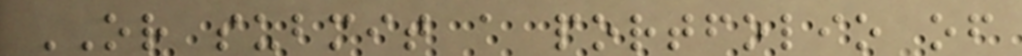OR submit a portfolio of
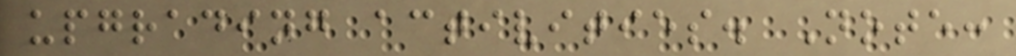upgrading activities. Note:
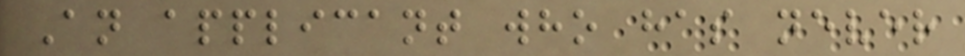An applicant who has never
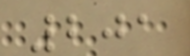201
